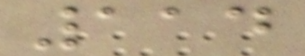114
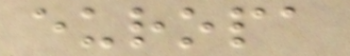europa
